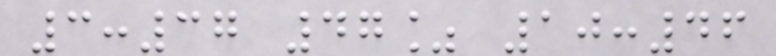3:37 47% 10:46
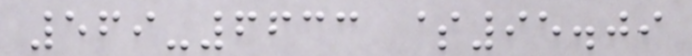569-6633 $95.09
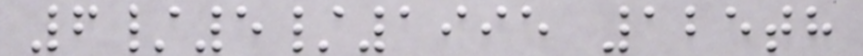6/5/1995 125th
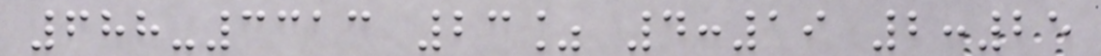688-3313 23% 4:19 2:25
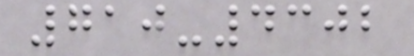710-4302
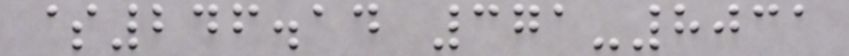$246.14 371-8031
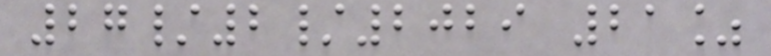27/2/2029 21%
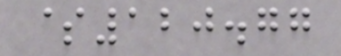$120.77
